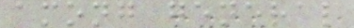among general
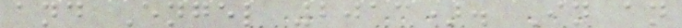and Engel 2013). In an
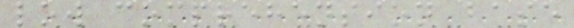low comprehension base
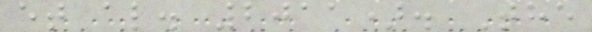et al. 2011). The
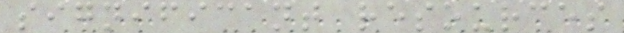significant resources
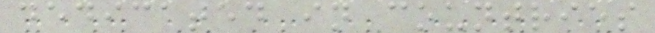dedicated in countries
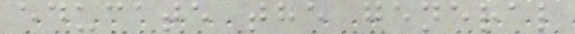educate the general
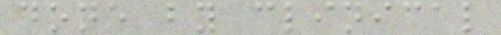done by clinical
